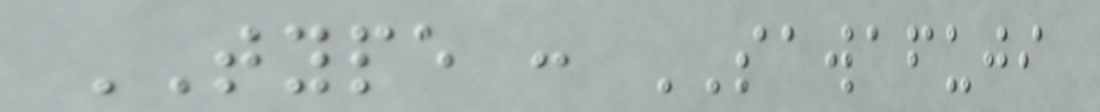TYPE : SAWAFUJI
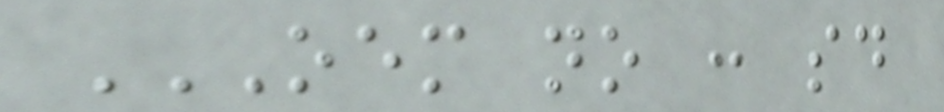OEM NO : SD
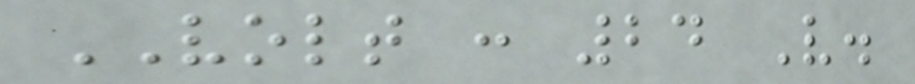VOLT : 24 V.
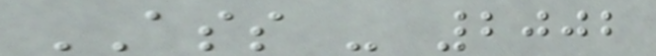ASS - 2002
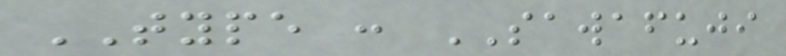TYPE : SAWAFUJI
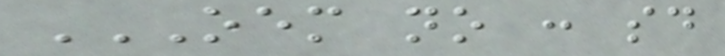OEM NO : SD
